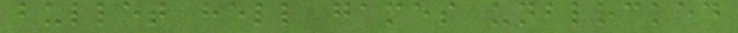bullet hell games unblocked
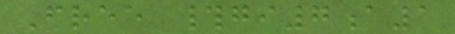Free #gi7a1
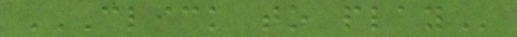CLICK TO PLAY
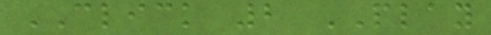CLICK 2 PLAY
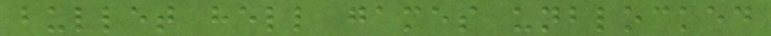bullet hell games unblocked
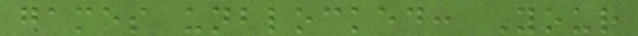games unblocked: Your
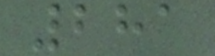281
